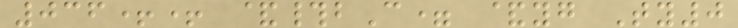036++ &#bC= &yg Ty0
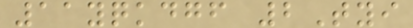11yqkdgf 2Tyi
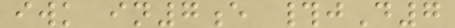iwk in7e #jD7
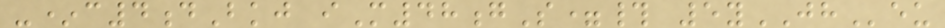-*c4dBkj iM48gS=# 5yJHeu
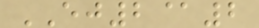EJ2@2
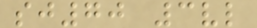sj70 3vl
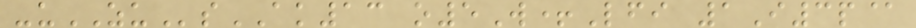-uZUsAK13 o5W+Lfi 1I3p@
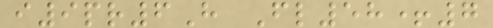i9pr6H Fl58+7
